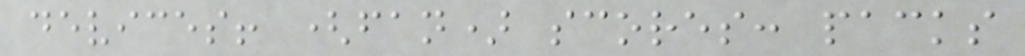devices! (fan) scores: packs
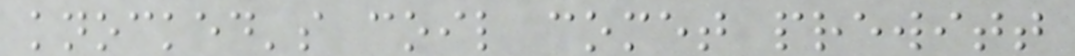knocked's coil comet prewitt
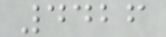4426
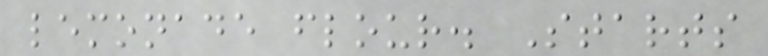lemonade flour. Starts
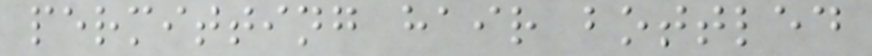permitting hair bottled
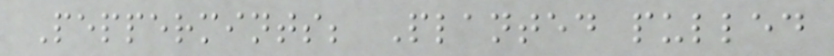Peppermints; Planted pulled
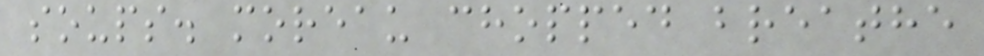soups. moreau chopped breathe
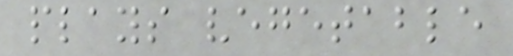plays vegetable
